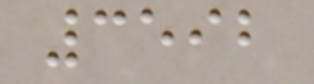3592
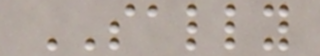SALLY
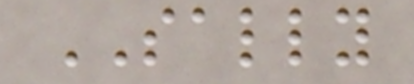SALLY
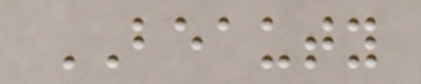BEAUTY
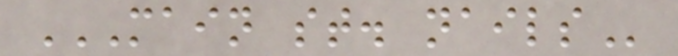MAIN ST. NAILS
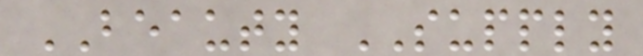BEAUTY SUPPLY
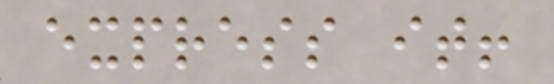express it!
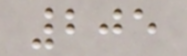205
